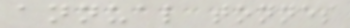annual tonnes
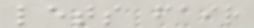lets fair
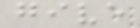give
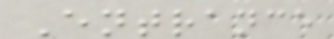Entrance
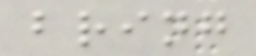bring
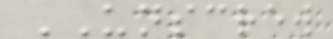UNSCREW
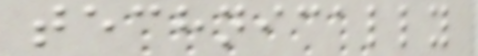technically
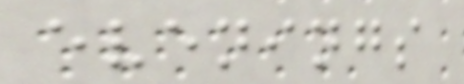evenings
